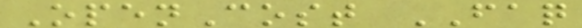OpenCost FAQ
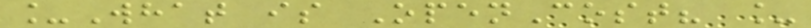_What is OpenCost? _
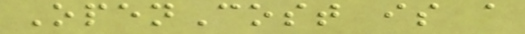OpenCost is a
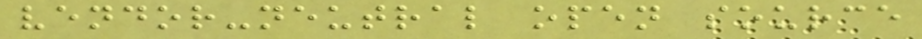vendor-neutral open source
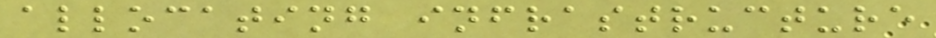allocating infrastructure
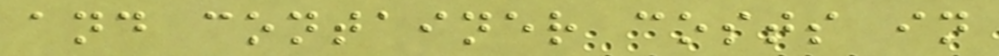and container costs in
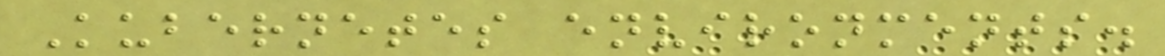Kubernetes environments.
